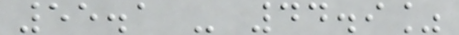55.1 - 44.9%
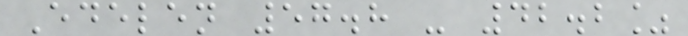Edelen 57.8 - 42.2%
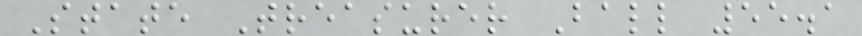State Treasurer Ball 55.1
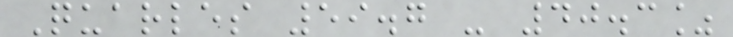Quarles 59.7 - 40.3%
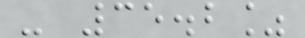- 35.2%
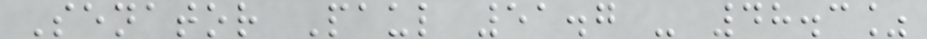Senator Paul 51.7 - 48.3%
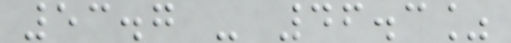53.7 - 46.3%
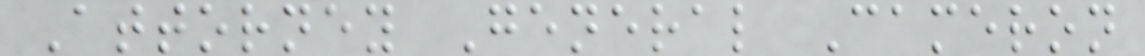Attorney General Cameron
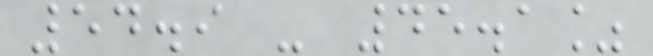54.9 - 45.1%
